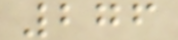276
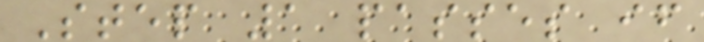Step 1 passes if
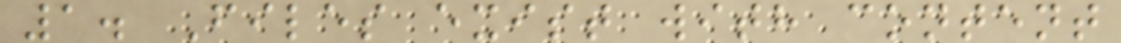1. Files exist with content
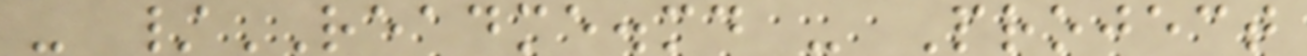- /README.md - Project
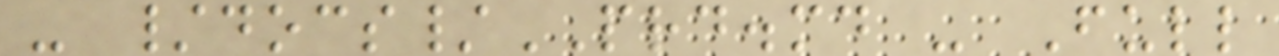- /docs/PRD.md - Full
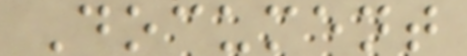Document
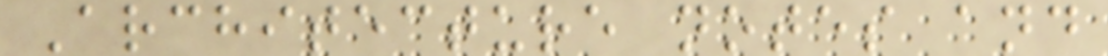Architecture notes and
